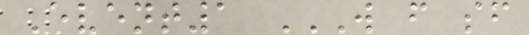Event1 W F SF
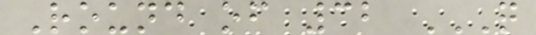Round of 32 Q
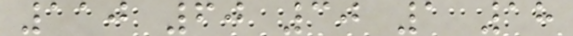110 60 30 1 18
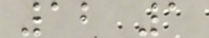12 1
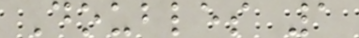Doubles 1
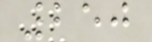250
